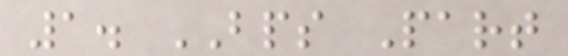1. BPS Part
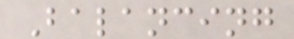Balancing
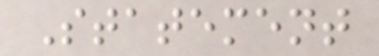Statement
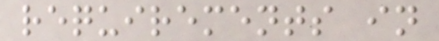requirements in
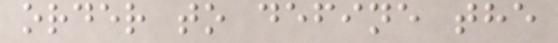order to define the
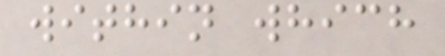within which
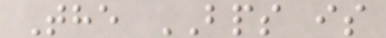The BPS is
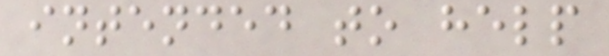intended to help
